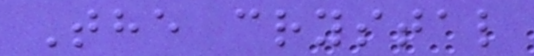The crystal
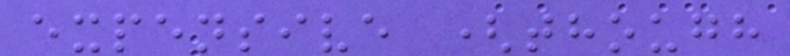expensive (though
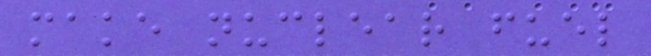make nuclear fuel
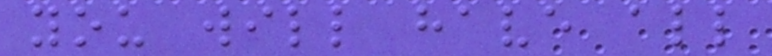you will have all
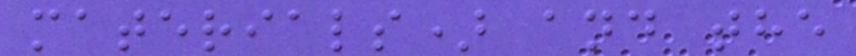materials) and the
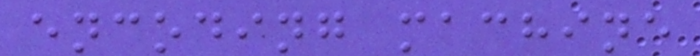encoding machine
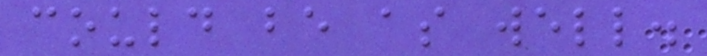could be as well.
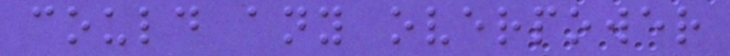could any overpower
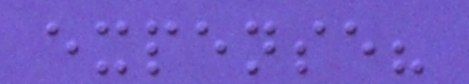expense?
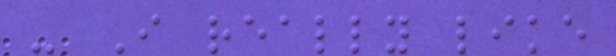- I really like
